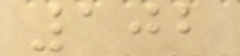102
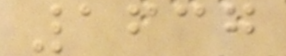1637
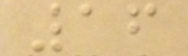16
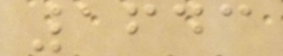1643
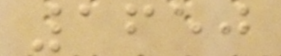1650
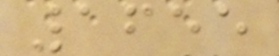1655
